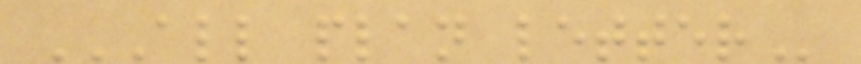ALL PLAN LETTER
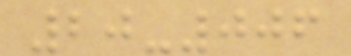20-006
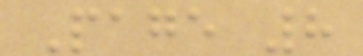Page 8
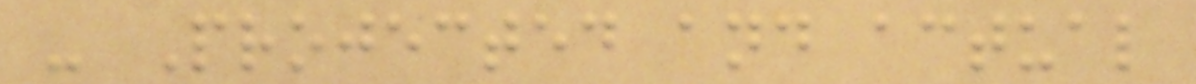- Projected and actual
